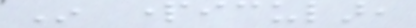In particular,
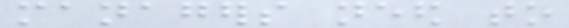managers need to
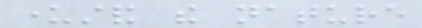understand the nature
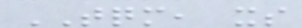TQM, its
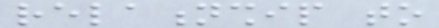relationship to
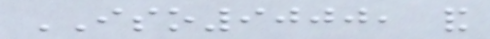ISO9000, and
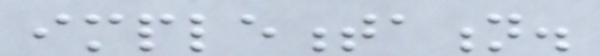implementation.
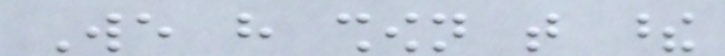We have shown that these
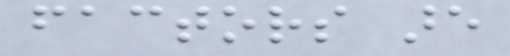factors are
